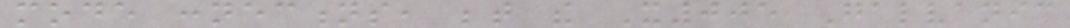mode connections, between the X005 Galvanic
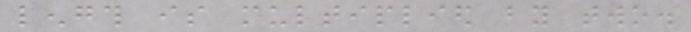length is multiplied by two.
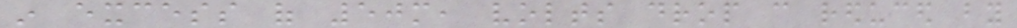in excess of 50m, volts drop can reduced by
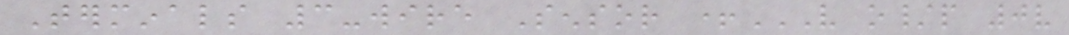Terminals 3-wire Sensor +V O/P 0V
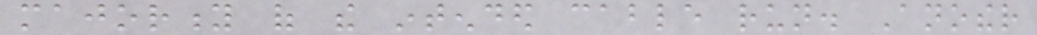majority of the intended cable run. Another
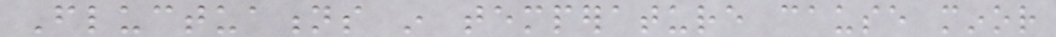Fluctuations in temperature cause minor
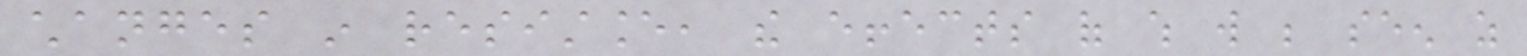changes in resistance, the effects of which will be seen as
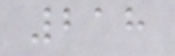218
